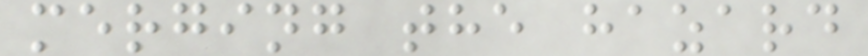merging the hazard
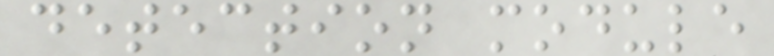detection module
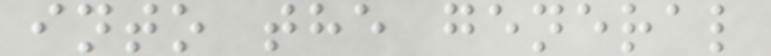into the general
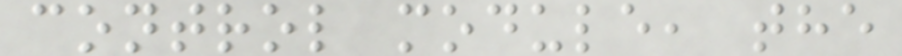control module, the
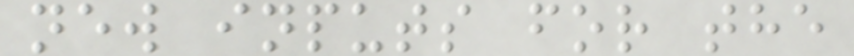new inputs for the
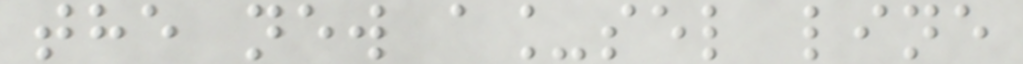the new a_sel line
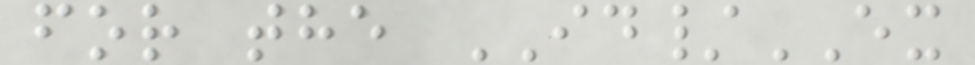for the ID/EX
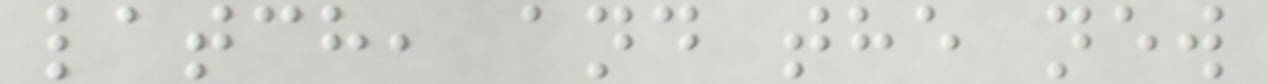latch, and the new
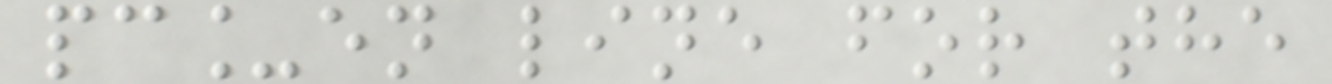pc_en line for the
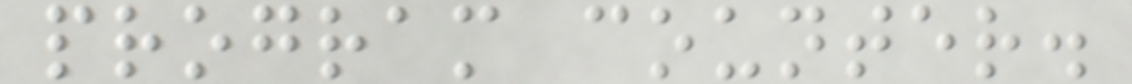program counter.
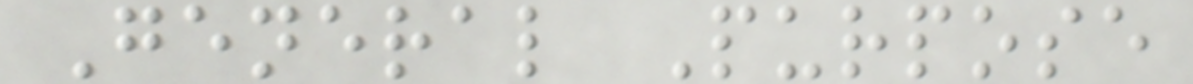General Purpose
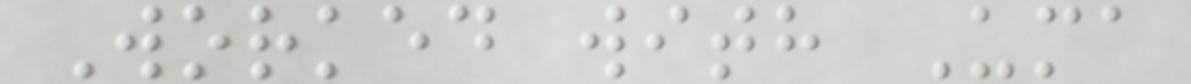Worked with Uma
